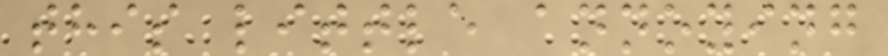this little annoying
